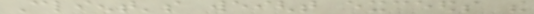Client's weight exceeds the
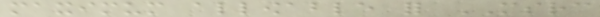maximum allowable for MSRC
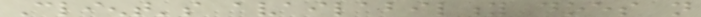Client's availability does not
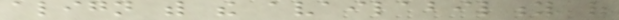align with the availability of
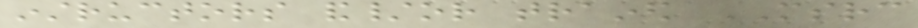instructors and/or trained MSRC
